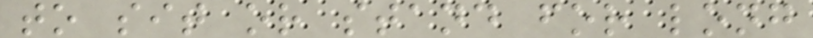to sit or stand for long
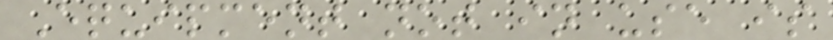Equipment not in use is
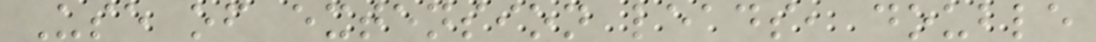Use of extension leads, double
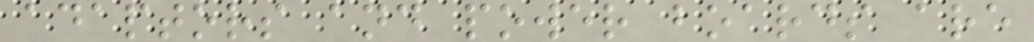adaptors and power boards are
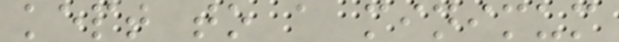kept to a minimum
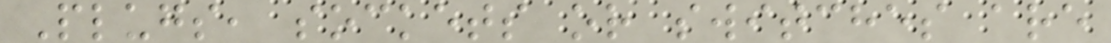Plugs, sockets or switches are
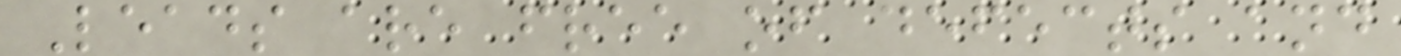Leads are free of defects and
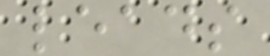leads
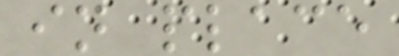in place
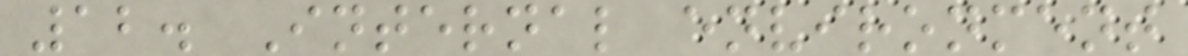12. Internal environment
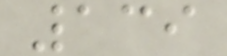139
